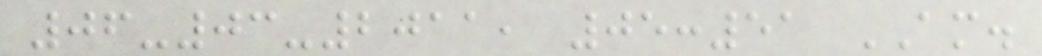06-03-2011, 05:51 AM.
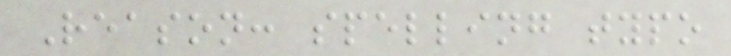Reason: spelling typo
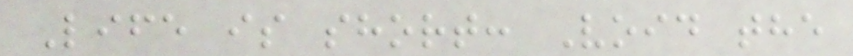Life is short: Void the
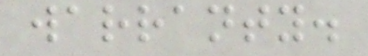warranty.
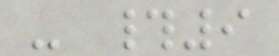- #9
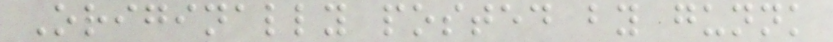Originally posted by gunnk
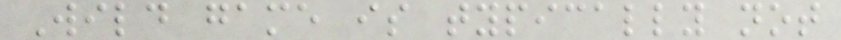Wild game is typically not
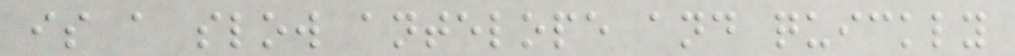is a slow antelope and quickly
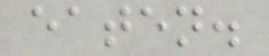eaten.
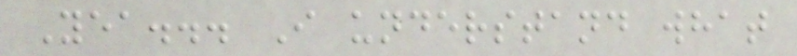Yea... I understand what
